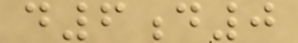d6d0
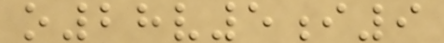o28v5i9
